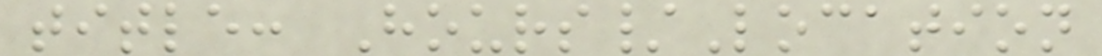title: Hours/Location
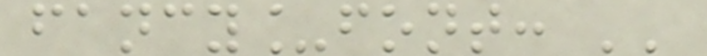fancy_font: ''
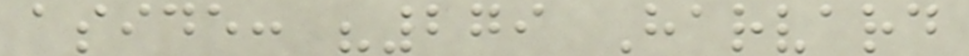aside: "279 Harvard
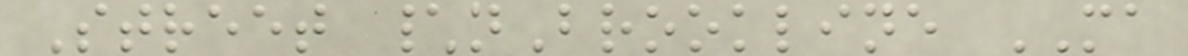Street \nBrookline MA
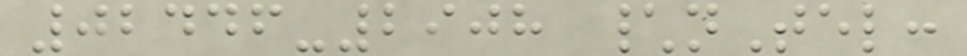02446-2908 \nTel:
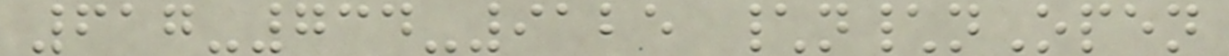617-734-9125 \n\nOpen
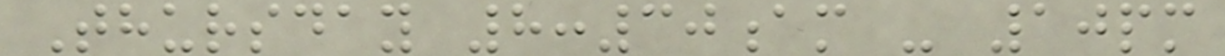Thursday 8:30am - 10pm
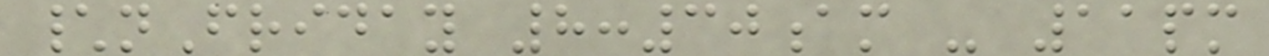\nFriday 8:30am - 11pm
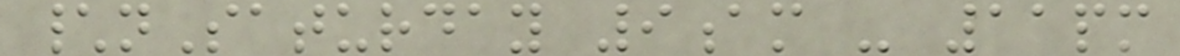\nSaturday 9am - 11pm
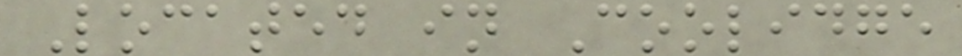Located in Coolidge
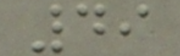49
